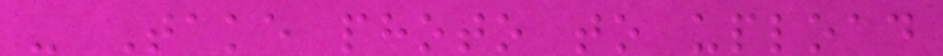- Take photo to upload
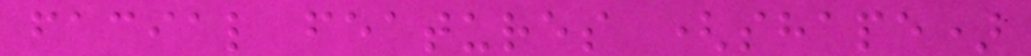facial features (shape)
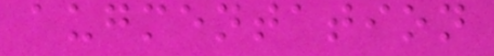augmentation
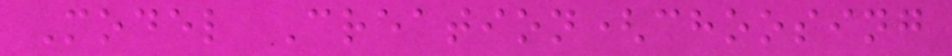Model Creation(choosing
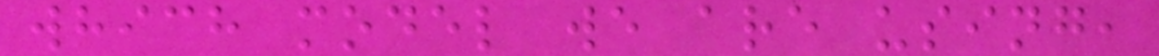which model we are using,
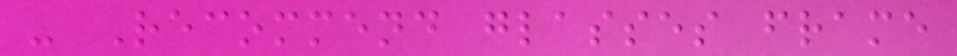- Recommend glasses frame
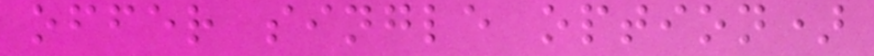offer single option)
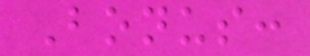Bonus:
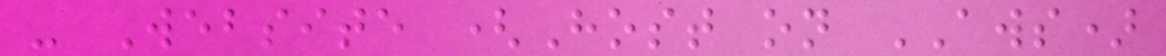- Website (Host on AWS)
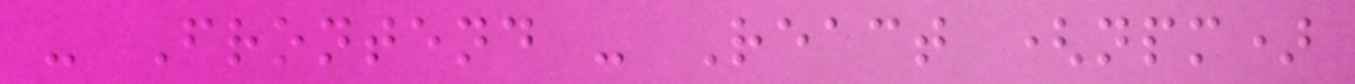- Frontend - React (npm)
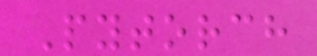Pytorch
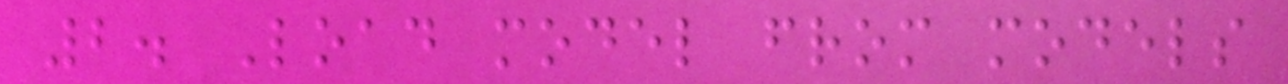2. Load model from models
